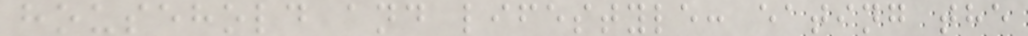household and lifestyle: eating the
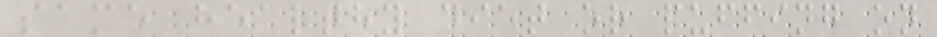same healthy diet or puffing on
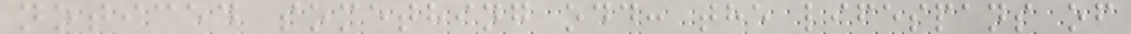noticed something odd: the lifespans of
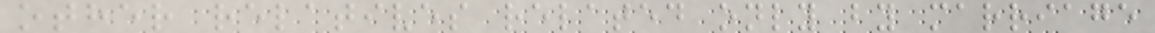other relatives related only by marriage
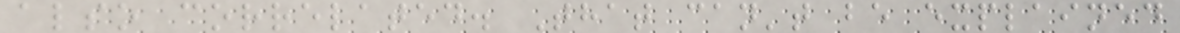also correlated. That can't be explained
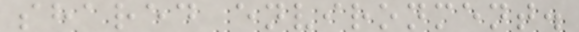shared environment.
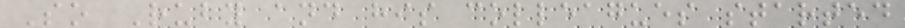So Ruby and his colleagues started
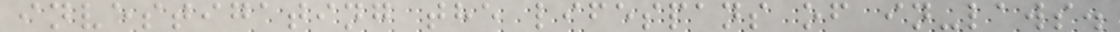investigating the lifespans of in-laws.
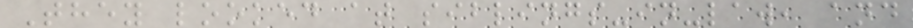They looked at siblings-in-law, and
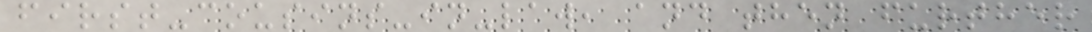first-cousins-in-law, and then further
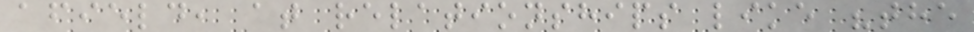afield, at relationships like "the
